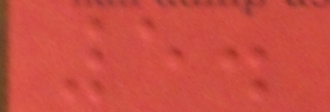5.
